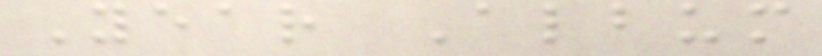Year Album
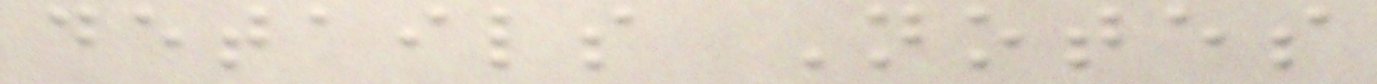details Notes
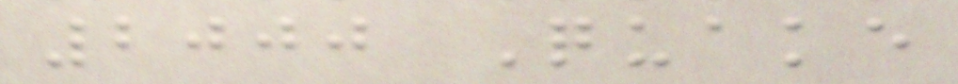2000 Quake
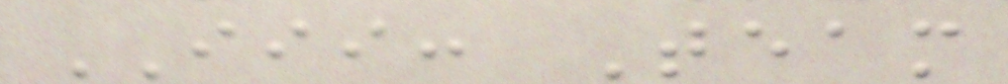III: Team
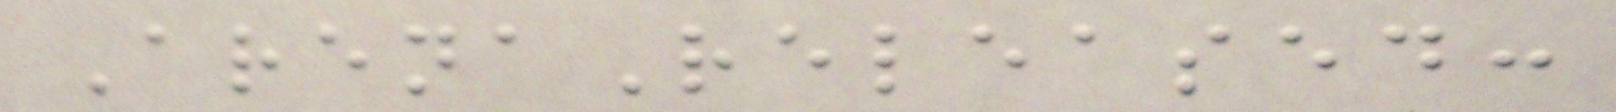ArenaReleased:
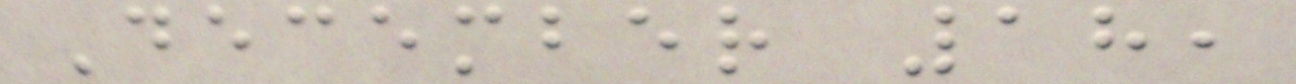December 18,
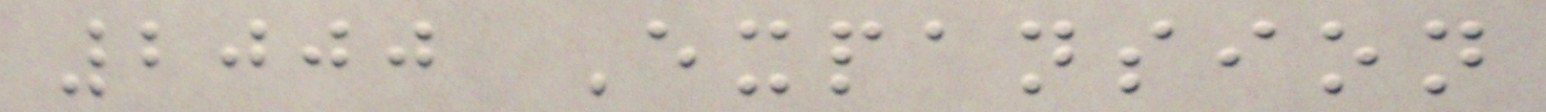2000 Expansion
